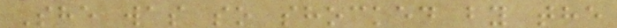She was so shocked by the
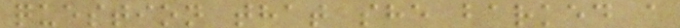question that she barked a
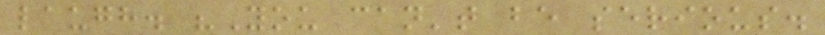laugh. "You can't be serious.
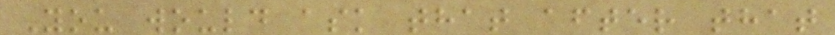You would ask that after that
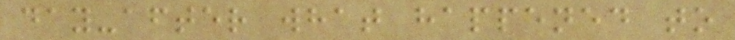day-after what happened to
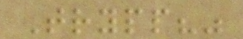Trypp?"
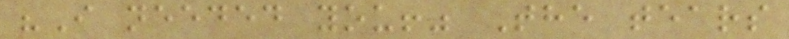"I needed you!" The tears
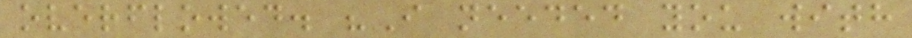overflowed. "I needed you with
